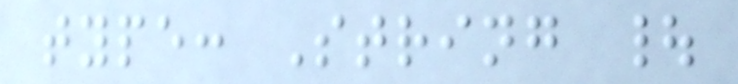type: String |
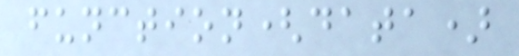function(data)
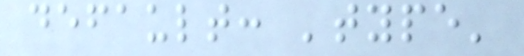default: 'type'
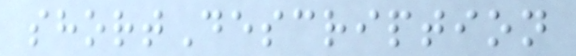shortDescription
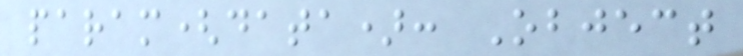param(data): Object
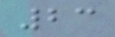23
